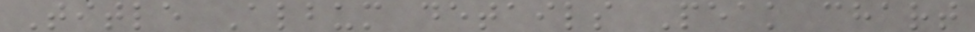Title Album details Peak chart
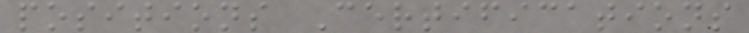positions Certifications
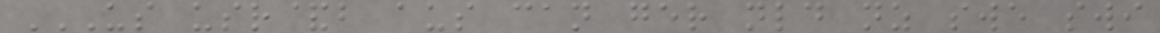US USR&B AUS CAN GER NLD NZ SWE SWI
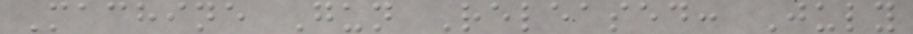Machine Gun Released: July
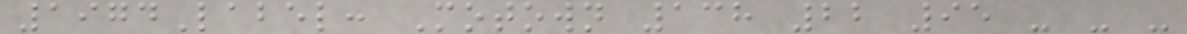1974Label: Motown 138 22 95 - - -
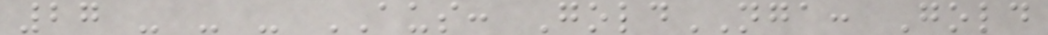27 - - - AUS: GoldNGA: Gold
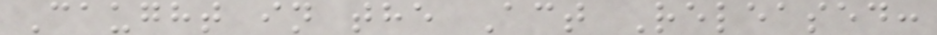Caught in the Act Released:
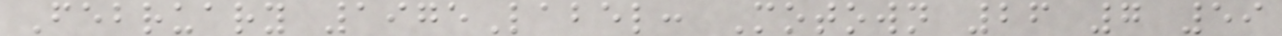February 1975Label: Motown 26 7 59
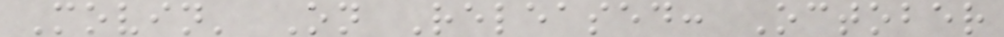Movin' On Released: October
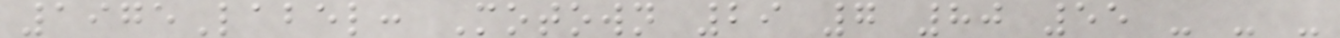1975Label: Motown 29 7 80 55 - - -
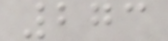273
